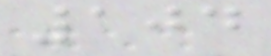104
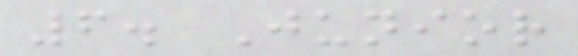6. Junior
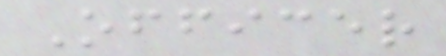Officer
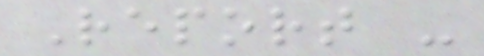Report -
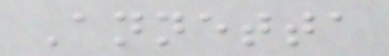Annetta
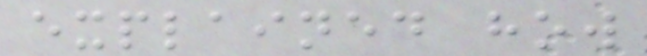explained how
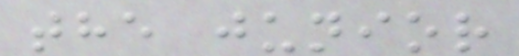the junior
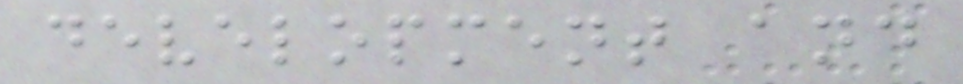development and
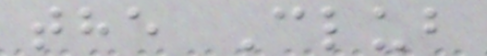the Club
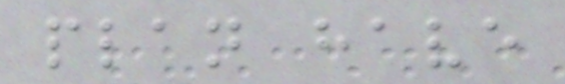plan have
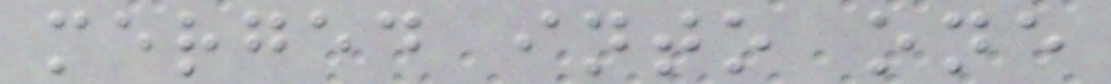merged into one
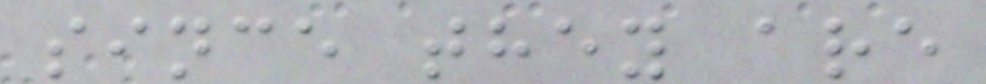since they are
